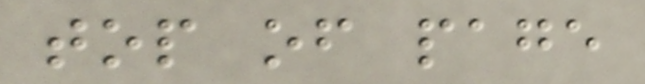top of page
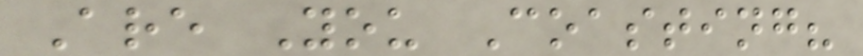Are You Coasting?
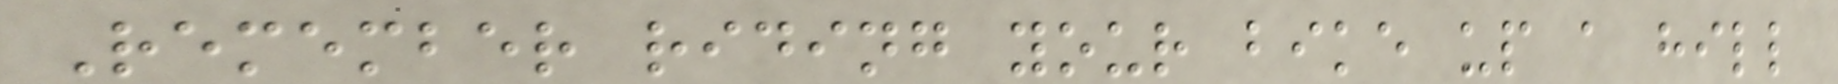Remember riding your bike up a hill
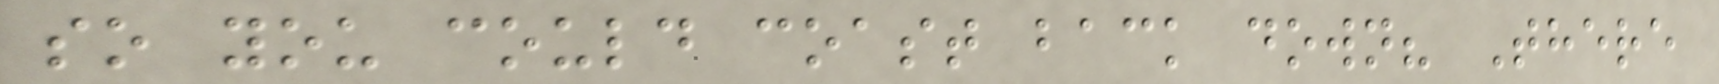so you could coast back down? There
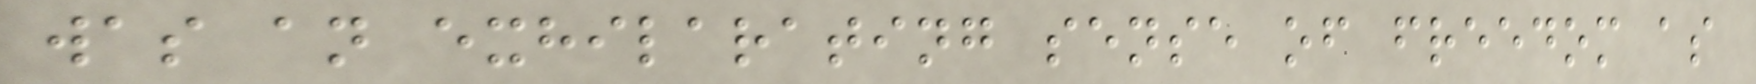was an exhilarating sense of freedom as
